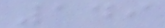149
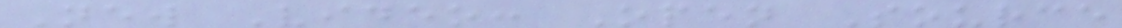New Video: Open Source
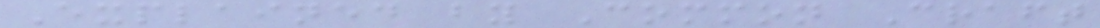Explained by Common Craft
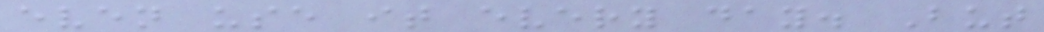even use it every day. But
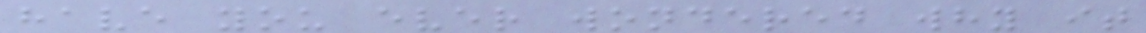have you ever wondered why it
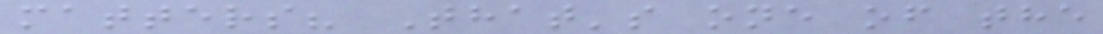matters? That's one of the
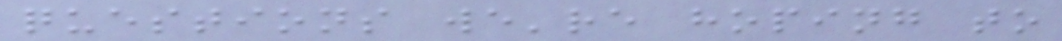questions we're hoping to
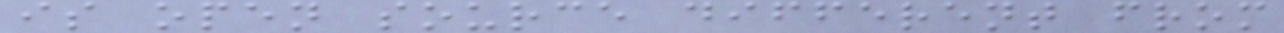is open source different from
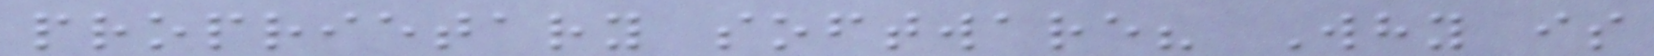proprietary software? Why is
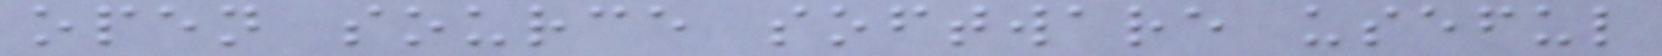open source software useful
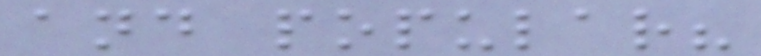and popular?
